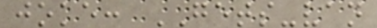joke: GETS-van
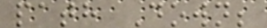path Down;
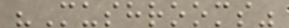"Mushrooms"
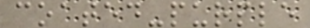coated-purple
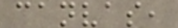canvas,
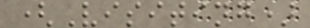(Visiting)
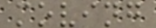moving
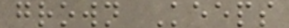grown Keeps
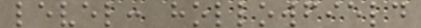level: hollowfield
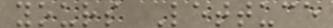yours Lettuce
